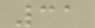31
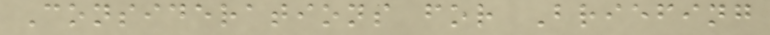Considerations for Briefing
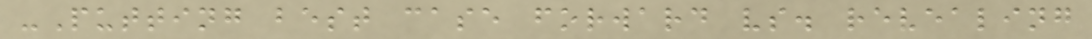-Putting best case forward vs. revealing
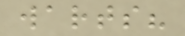warts?
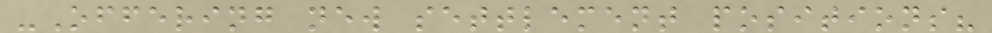-Offering new settlement positions?
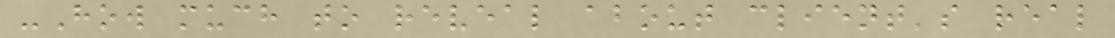-How much to reveal about client's real
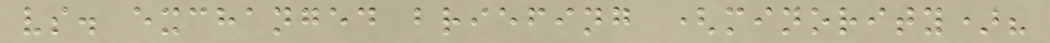vs. exchanged briefing (minority)?
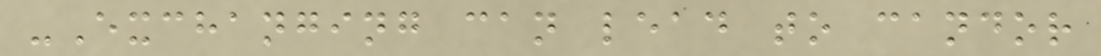-Exchanging can lead to candor
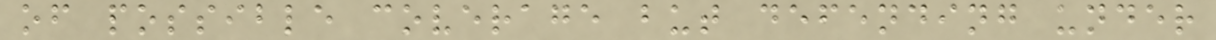of possible coverage but defending under
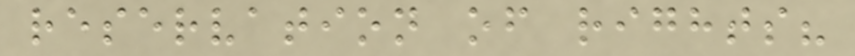reservation of rights?
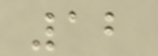12
